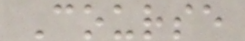Course
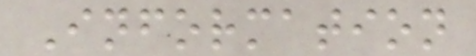Information
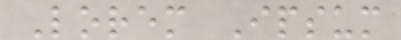Lorem Ipsum
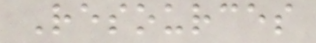Resources
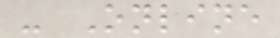- Online
